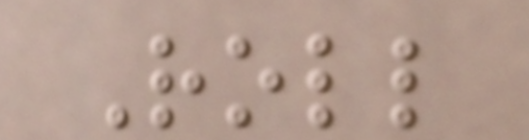Roll
